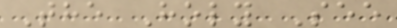The Holy See
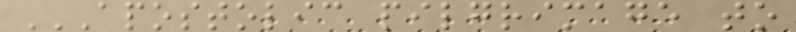APOSTOLIC PILGRIMAGE TO
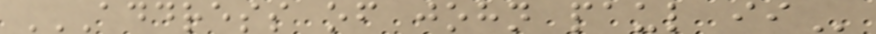ADDRESS OF JOHN PAUL II
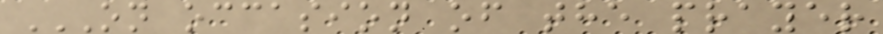ON OCCASION OF THE PRAYER
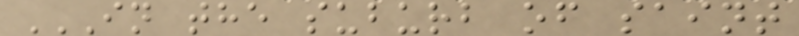IN THE SUBURB OF SAINT
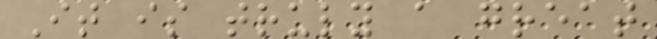It is truly a great
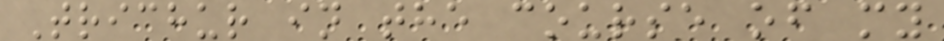Trichur in the course of my
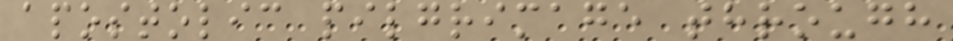apostolic pilgrimage through
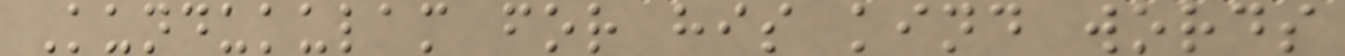Kundukulam for his kind words
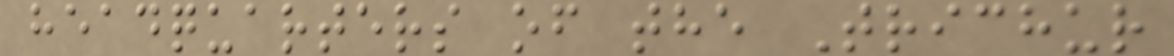headquarters of the Trichur
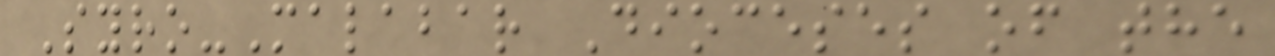Syro-Malabar Dioceses of the
